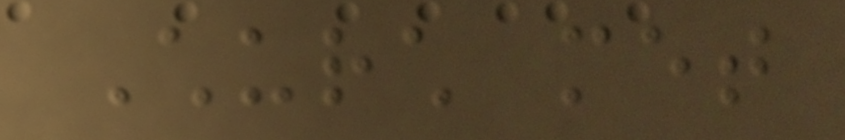Church met
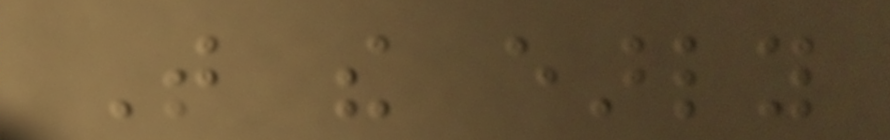That the early
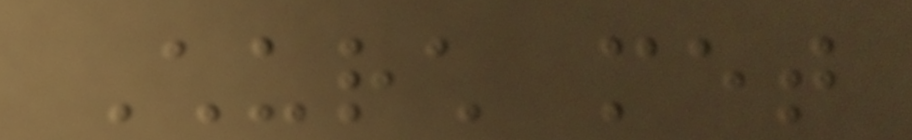Church met
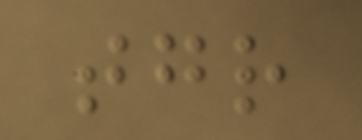together
